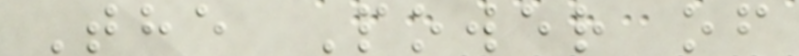The Power of
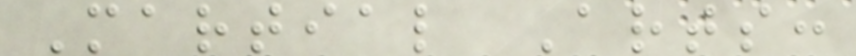Martial Arts:
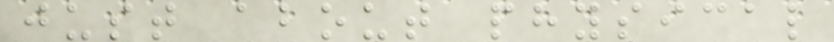just about physical
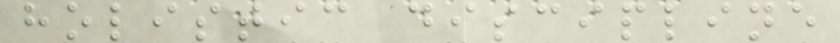holistic discipline
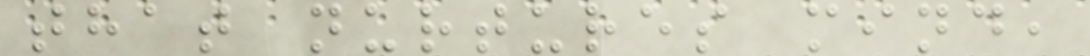that nurtures mind,
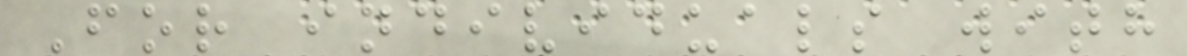For individuals with
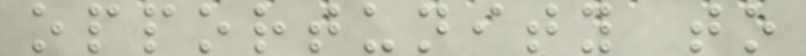opportunity to
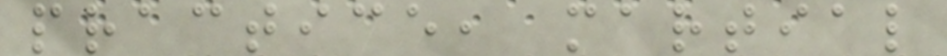practice, martial
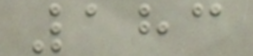183
